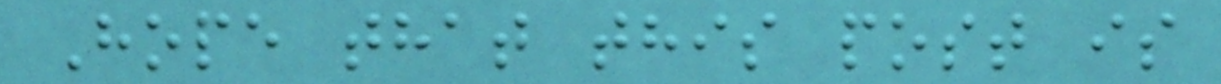Hope that this post is
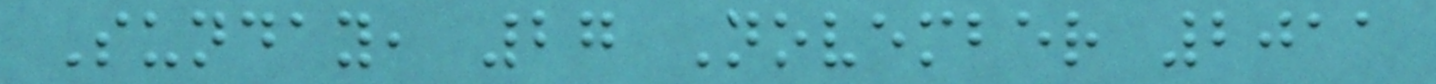Sunday, 27 November 2011
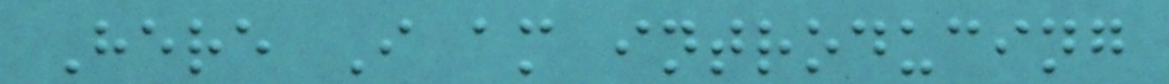Here I am introducing
